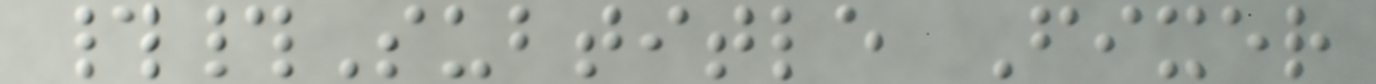##Subtitle Fixer
